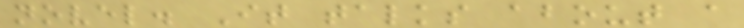novel. It talks about a
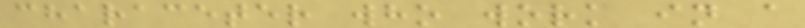characeter who work in a
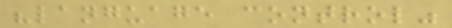"language control"
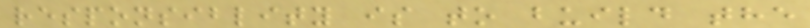responsiblity is to build the
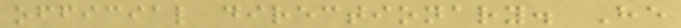official directionary. He
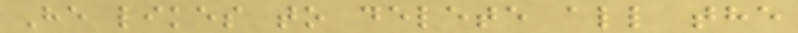He likes to delete all the
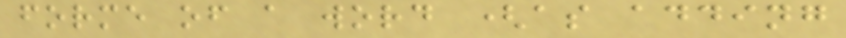forme of a word (as adding
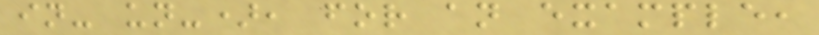in- un-), for an example,
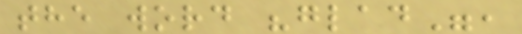the word "glad",
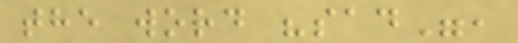the word "sad",
